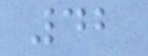42
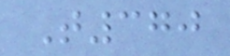T370
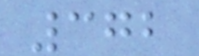372
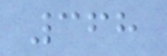368
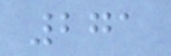271
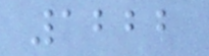1222
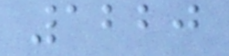1220
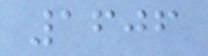1606
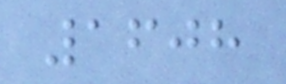1608
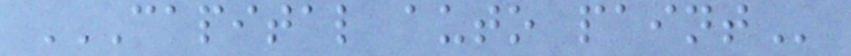CAPITAL AUTO PAINT
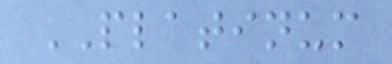PLATINUM
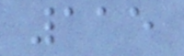115
